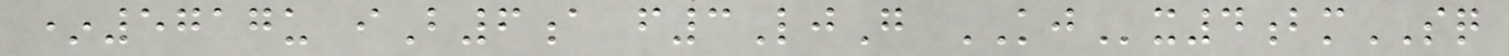*5717u iB6a f3LjG KJx4bmSQ
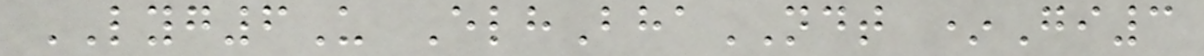LYG6U ElhBhaNDT *Gi3
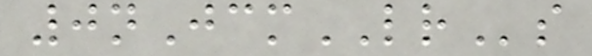0nJcmLRs
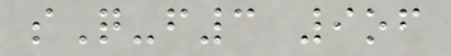sQ-f3 9of
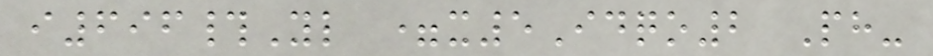i696#Yl =x5Idqo2 Ph-
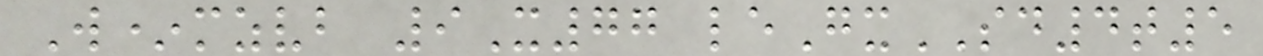W*mzvb 9X77 leGxSD4t5
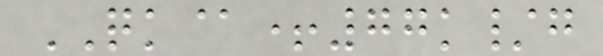QK@+77k/g
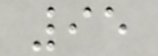95
